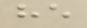he
